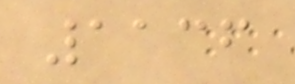1136
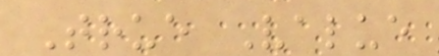True Value
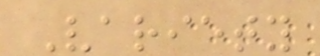Variety
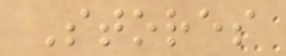Stores
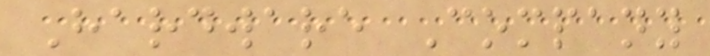Hardware Company
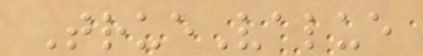TrueValue
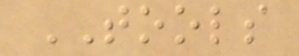TOOLS
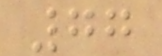77
